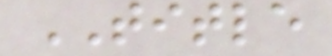TITLE
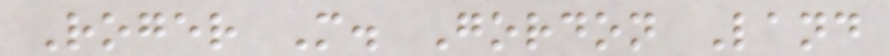Roger M. Gordon Land
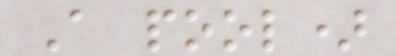A pool)
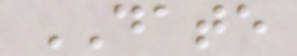DATE
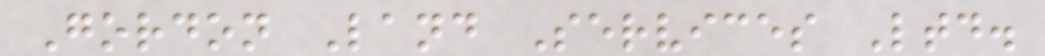Gordon Land Services Ltd.
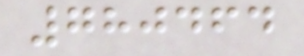780464
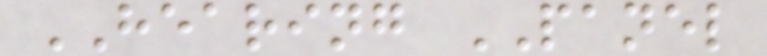HEARING PANEL
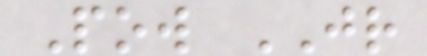Pow JR
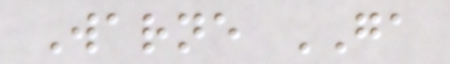Warne GA
